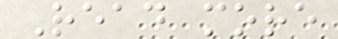Read more
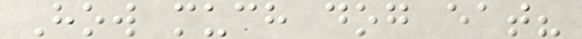How much dog eat?
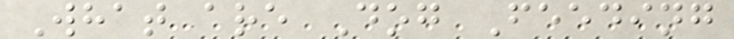What are Dog Feeding
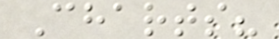Charts?
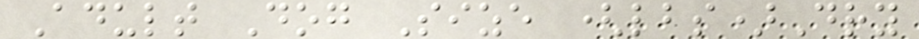Adult Dog Size (lbs)Dry
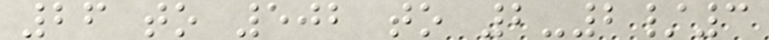26 to 502 to 2-2/3
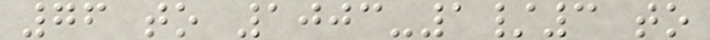76 to 1003-1/3 to
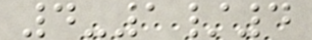4-1/4
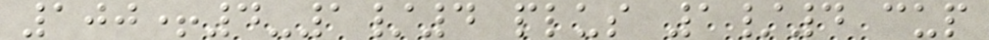100+4-1/4 plus 1/4 cup
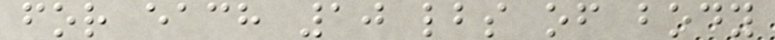for each 10 lbs of body
